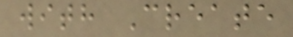with Create
